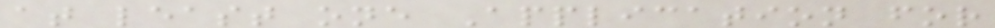at least one Application for
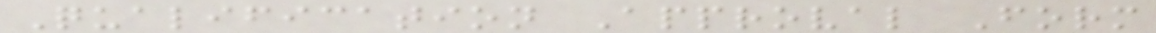Qualification Approval Form
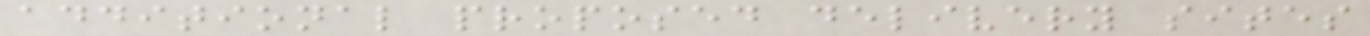additional proposed delivery sites
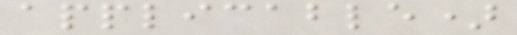applicable)
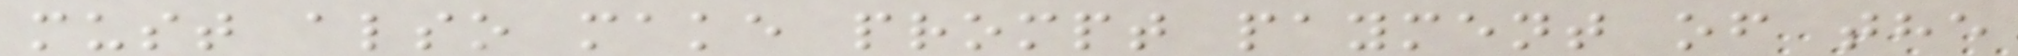must also make prompt payment of the
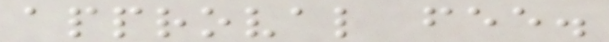approval fee.
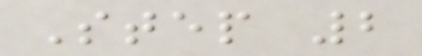Step 2
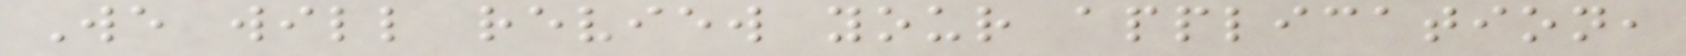We will review your application,
